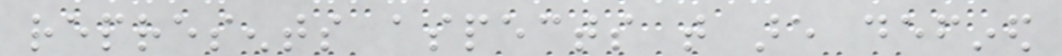represents aspects that are defined
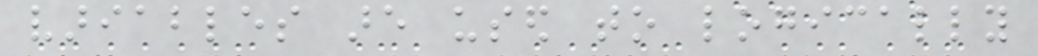variables are used to logically
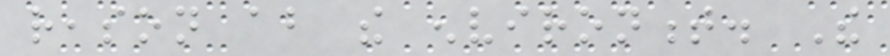reason about the environment. The
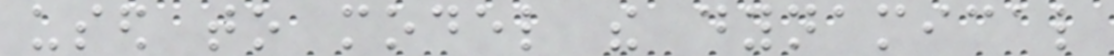used to model the dynamical
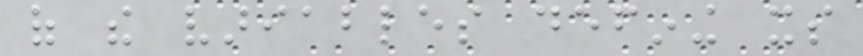of the variables defining its
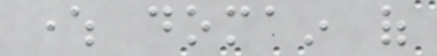where domain of
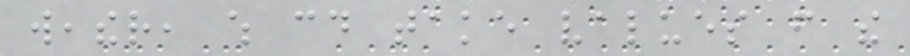weather, which could take values from the
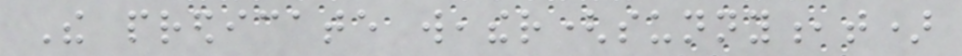The predicate weather(sunny,t)
